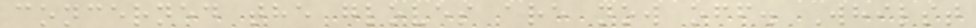concerned the gloves are now off. Whilst
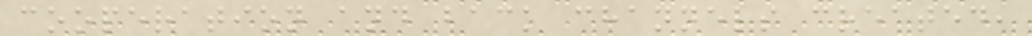cooperation and back channels created,
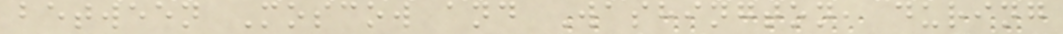between Moscow and Washington, during
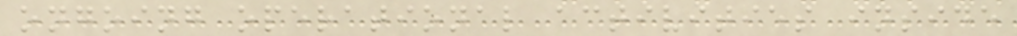ongoing operational activities inside
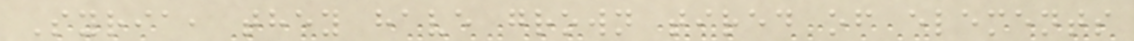Syria, they have grown tired of elements
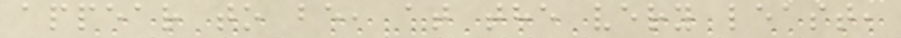appear to be, at the very least,
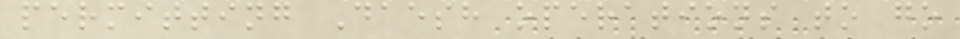permitting Daesh operations to go
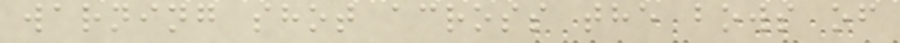warning shot across the bows of
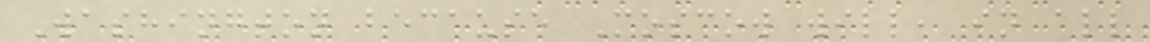Washington because Moscow will, in all
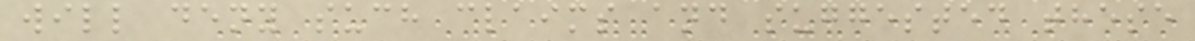will deny such claims and suggested these
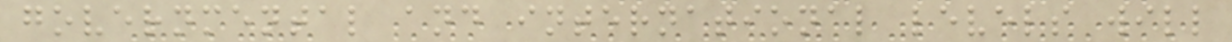governmental and international levels will
